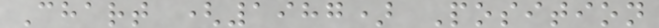Chart (1987) Position
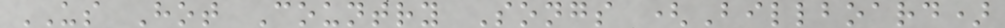US Hot Country Songs (Billboard)
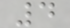4
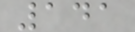141
